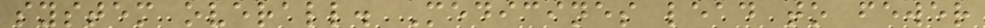system overall. Medicines lead to fewer
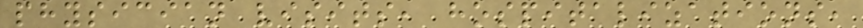physician visits, hospitalizations,
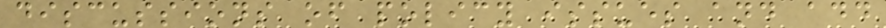discussions of policy issues and add
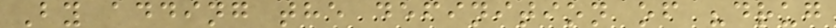By adding the definition of "drug
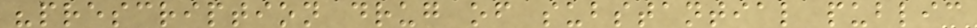"prescription drug of substantial public
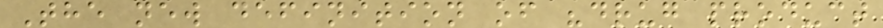The new definition of "drug product
